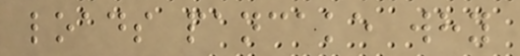loads pancake why
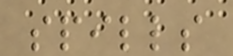spills
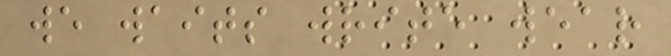we waits write wear
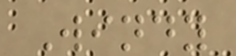Windy
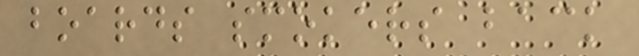boards smokers back
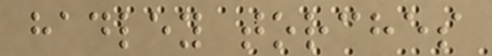hadley torches
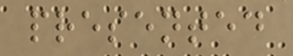presented
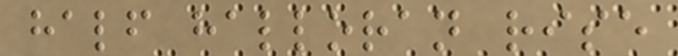half halloran rise
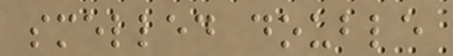smelled double
